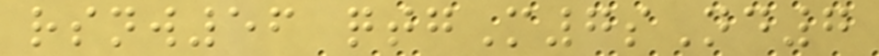rsnw56 qtgM7sNd7
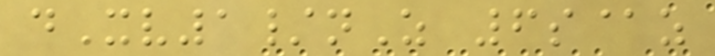dXv1/nZ 6s@z
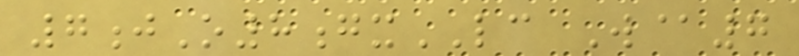7jO8gxLC W@7
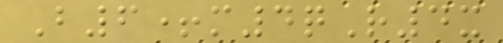B6+m4qR4x
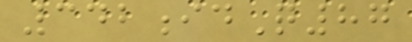342idQ87
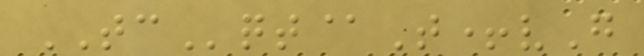TCqt@T+vG
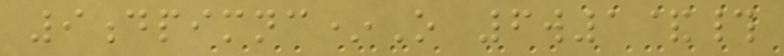9dpimnc*O 6w1&#
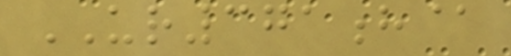UR371h@
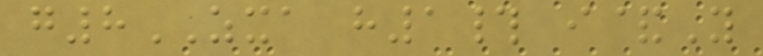g8ZXA h1# i&Y
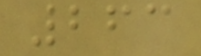263
